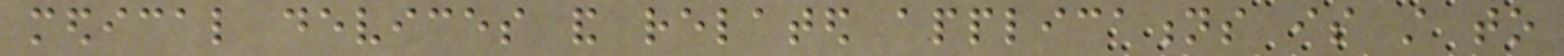medical devices and related applications is still to
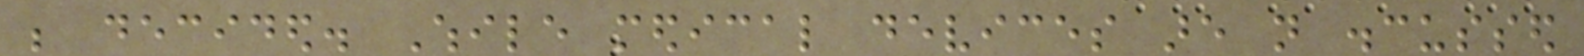be decided. While medical devices are not discussed
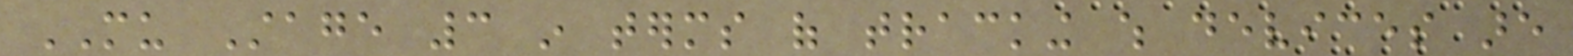MU Stage 3 in terms of tracking which devices are
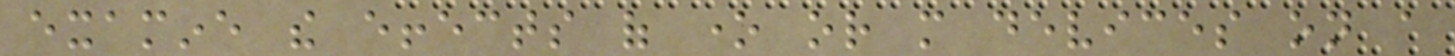examine the effects of one or more devices on a
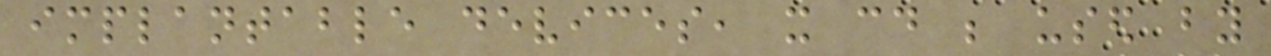implantable devices, it could be used by
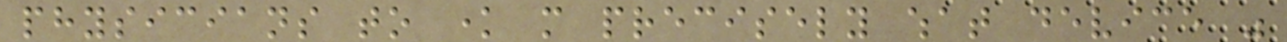physicians to know more precisely what device was
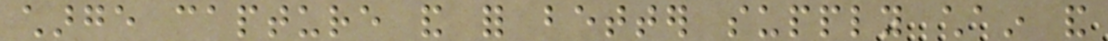charge capture and for better supply chain and
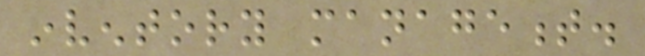inventory management.
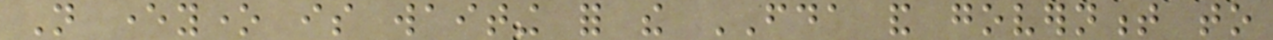Not everyone is waiting for the FDA and government to
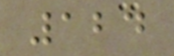124
